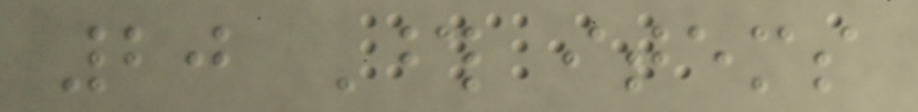20 Those items
